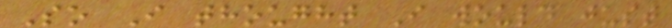So I thought I would just
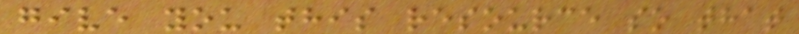give you this resource so that
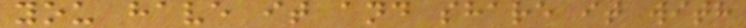you have it and share it with
